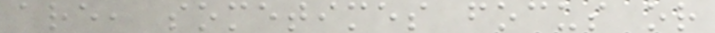are, sometimes focus or
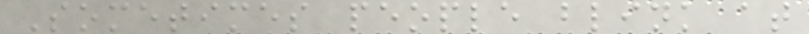Sometimes people blink at
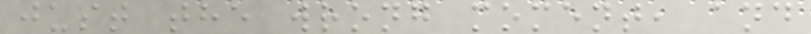just the wrong moment, and
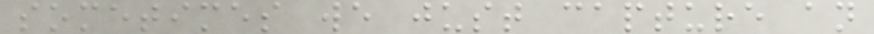sometimes we just capture an
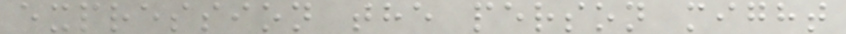expression the person might
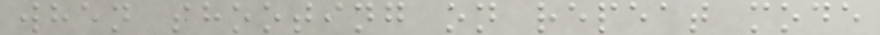when shooting on repeat mode
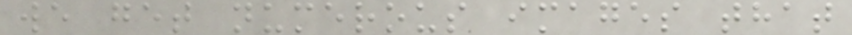we get numerous images that
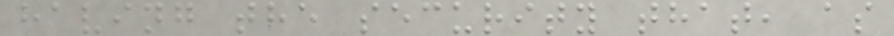having the security that, as
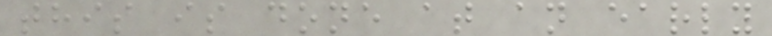this is done at an early
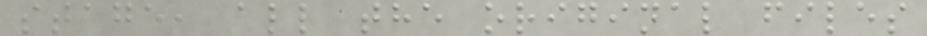stage, all the original files
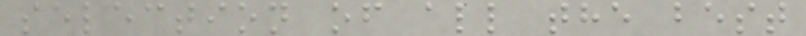selection of all the best
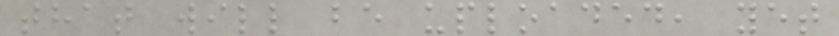that will be uploaded, yet
